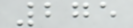275
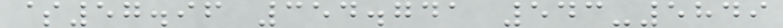$57.96 354.741 543-5849
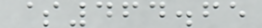$464.65
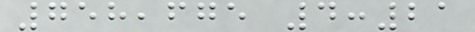758,675 4:21
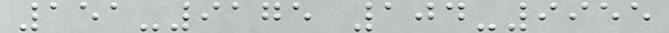151-9175 104-9955
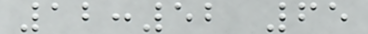12:52 65
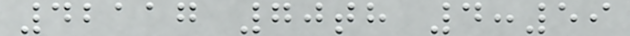42117 70th 4:59
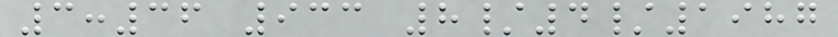3:36 933 8/4/1987
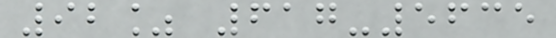92% 617-5635
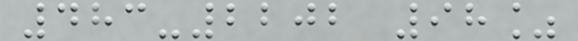483-2202 98%
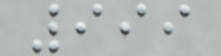999
